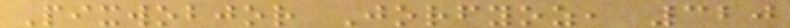Pixwobjor Jorfyoz, 320
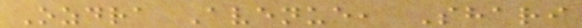Ozdra Avenue, Shari
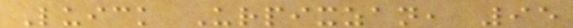Luick Urpixzan, 95
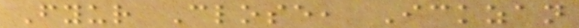Fyur Close, Ickzan
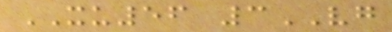XU56 3VG
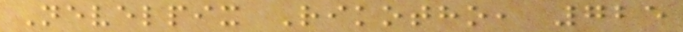Nevelpix Rikotho, 725
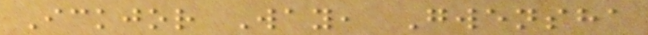Ickjor Way, Gwensha
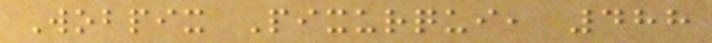Wobpix Pixurqui, 488
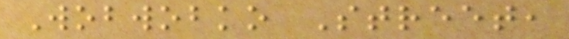Wobwobko Street,
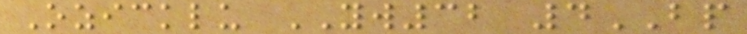Ozicklu YW32 4BP
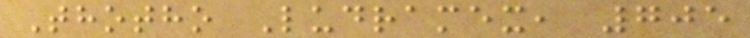Thotho Ludramex, 705
